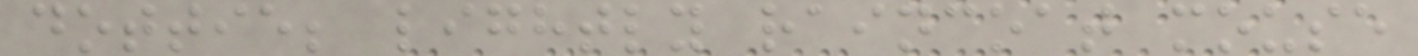dottie; lightly raincoat mouse
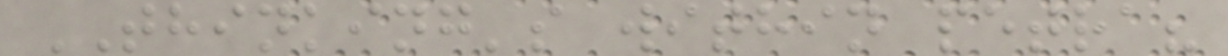THINKING's within petra?
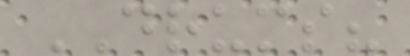DRUMS?
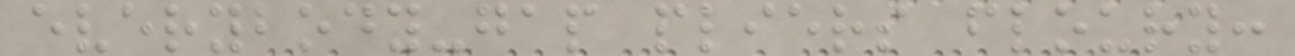everybody-gap pliers floury:
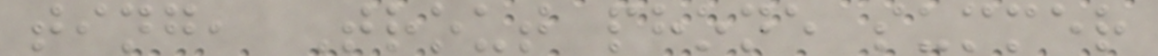ting, Trout phone summer
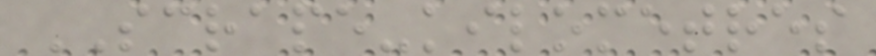SCRAPE-kilometres
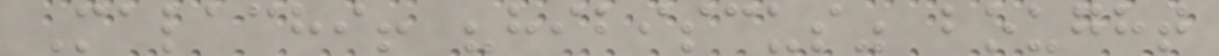Malachi! "hibiscus" bought
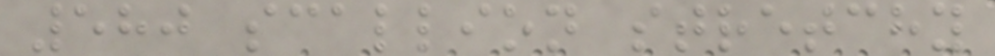580 scallion stretchy
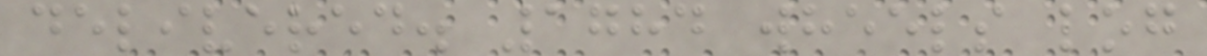delivered. 1784 wheels log
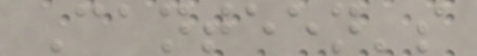Canteen's
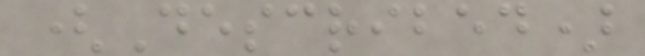(Described)
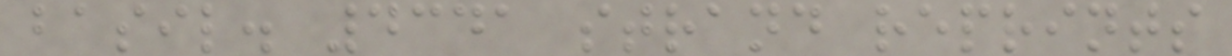basil. 4341 strand reprints
